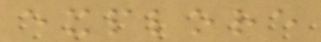explore
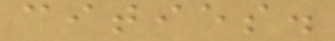cities.
